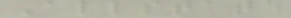Allstate
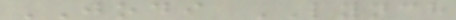JODI LYNCH
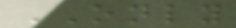ONLY
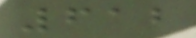612
